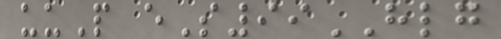uuP eS99HLG
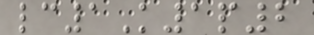lc1K1p2
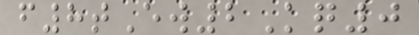f8tEw2Kq0
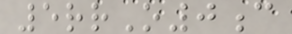5rrO0c
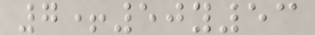7+50y53
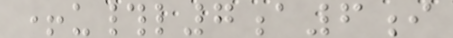+u#l7a6i
